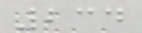234
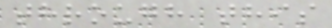through this
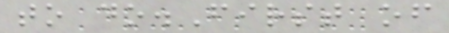to do.First of
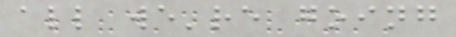all we're going
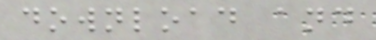download and
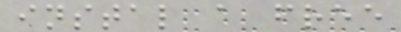instal a free
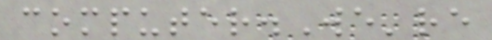computer.We're
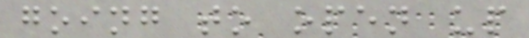going to open up
